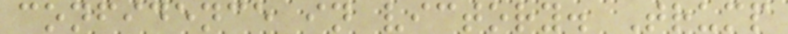confidence in victory. Trump
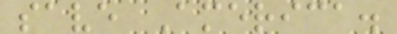save America.
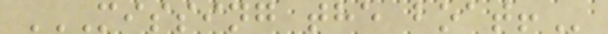MISSING THE BOAT!
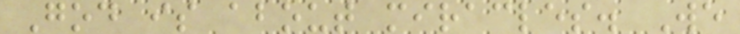God is about miracles. We
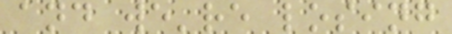and we're losing
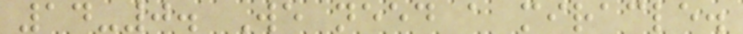14-0. We need a miracle.
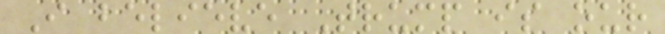I believe Trump is our
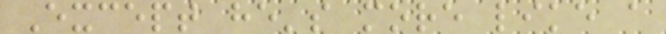Except he's more like a
